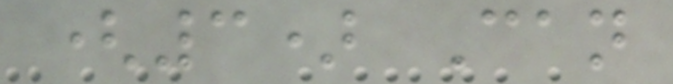(3) Can
